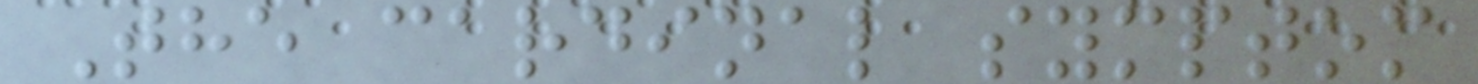The cardinal symptom
